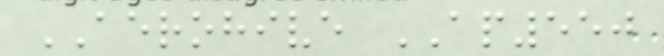AEROHIVE AP550
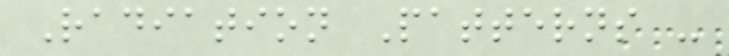Radiation Patterns -
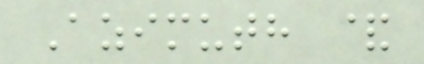Azimuth &
